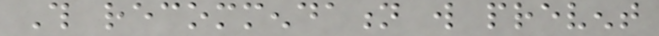This recommendation will prevent
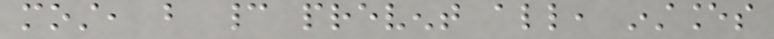most, but cannot prevent all, instances
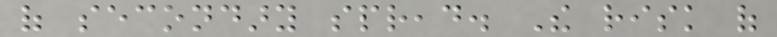of secondary spread. The risk of
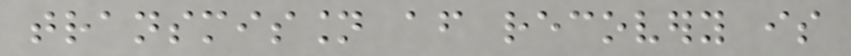transmission after recovery is
